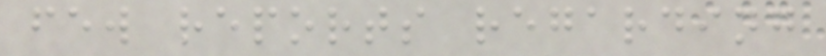few reports regarding
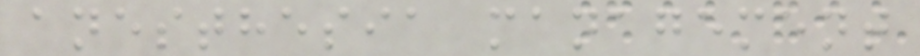anesthesia management
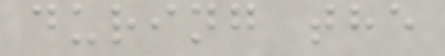during the
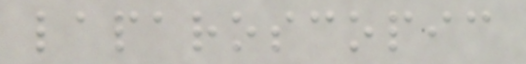laparoscopic
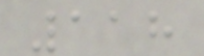118
